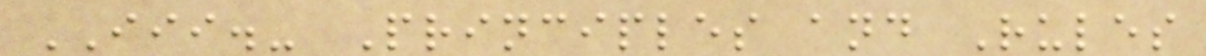III.- Principles and Rules
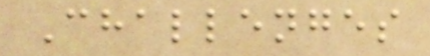Challenges
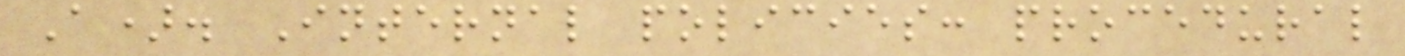A). Internal policies: procedural
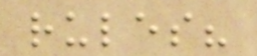rules?
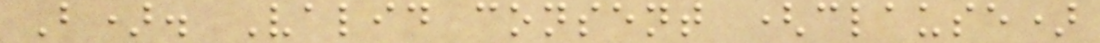B). Valid consent (clause)
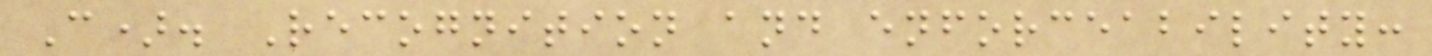C). Recognition and enforceability:
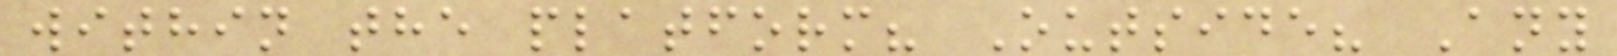within the platform? Outside? Any
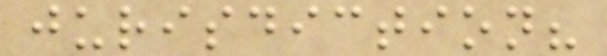jurisdiction?
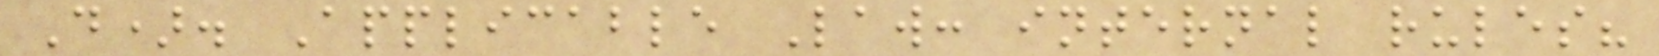D). Applicable Law: internal rules?
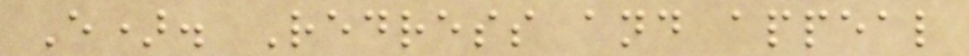E). Redress and appeal
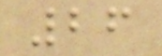26
